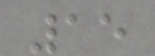15
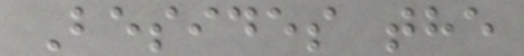Besides the
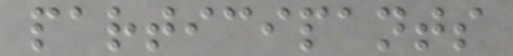participants
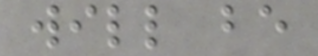will be
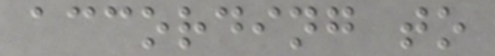according to
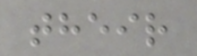their
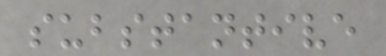substantive
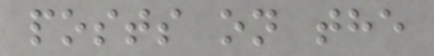posts on the
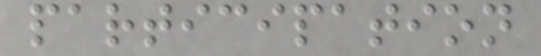participation
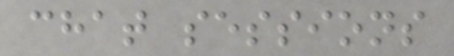chat sessions
